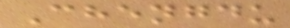Chengdu
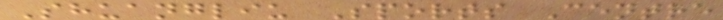Shuangliu Sports Centre
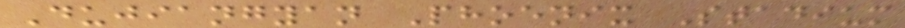Dujiangyan Phoenix Stadium
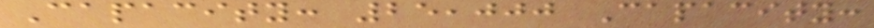Capacity: 25,000 Capacity:
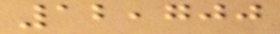12,700
